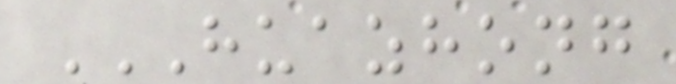HUAZHONG
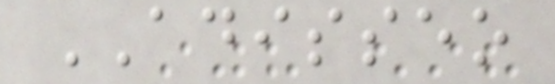ADISSEO
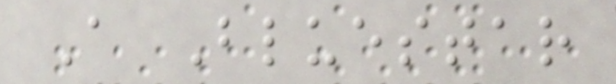A Bluestar
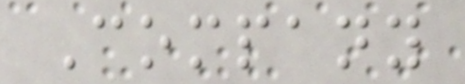Company
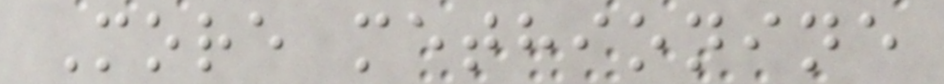More methionine
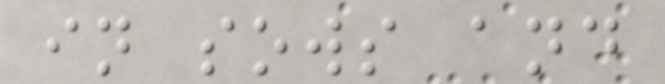in sows and
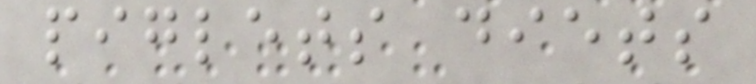piglets diets
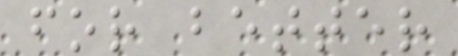for better
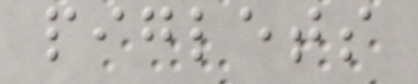piglets
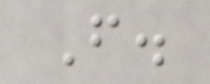F.
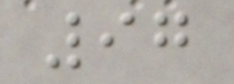97
